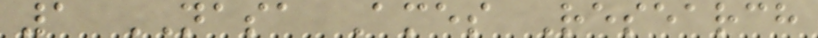1 NASA Ames Research
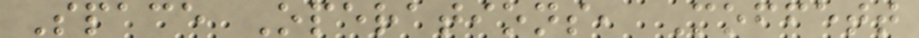Space Operations, Moffett
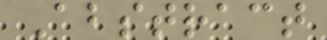Abstract
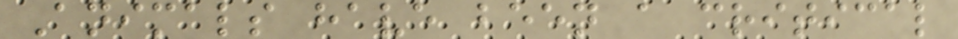Animals have been a critical
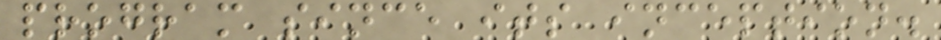program since its inception.
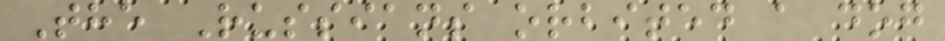The Russians orbited a dog
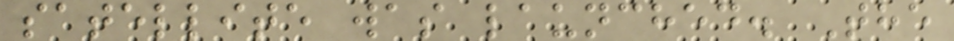satellite was launched. The
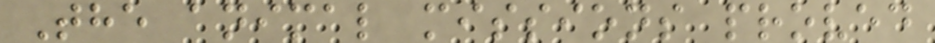The animal missions proved
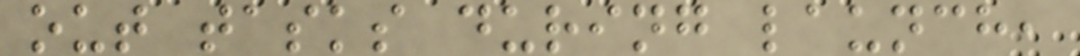out tasks during launch,
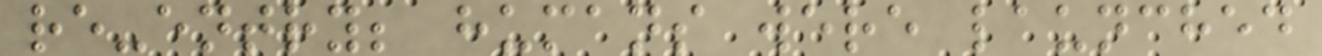re-entry; humans were launched
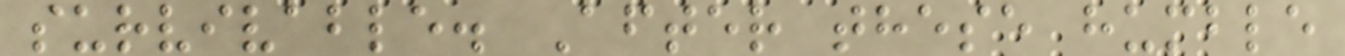survivable. After these humble
